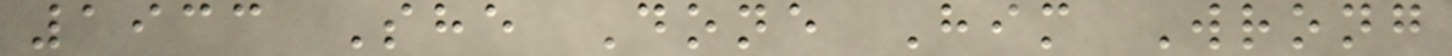1933 She Done Him Wrong
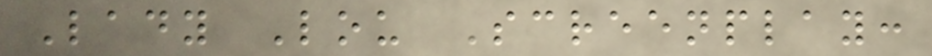Lady Lou Screenplay:
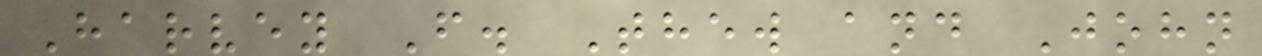Harvey F. Thew and John
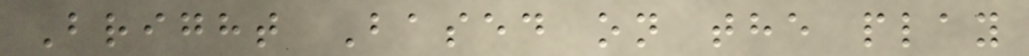Bright Based on the play
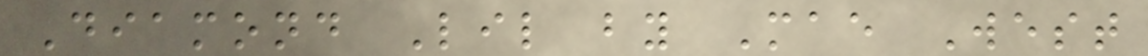Diamond Lil by Mae West
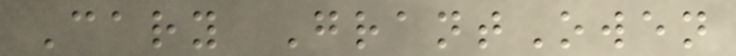Cary GrantOwen
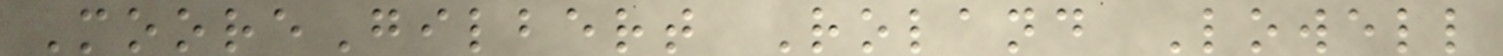MooreGilbert Roland Lowell
